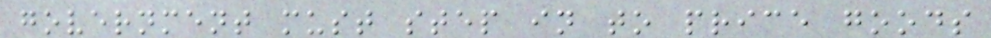government must step in to price goods
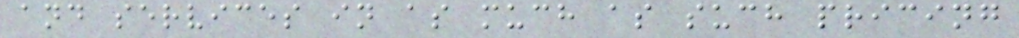and services in as much as such pricing
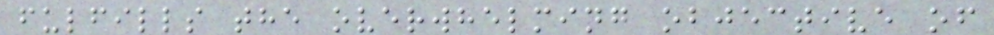fulfills the overwhelming objective of
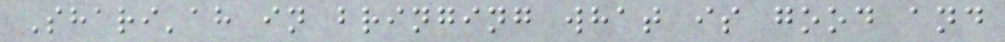Shari'ah in bringing what is good and
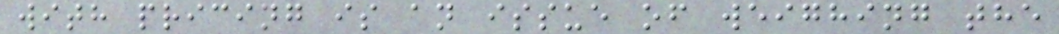with pricing is an issue of weighing the
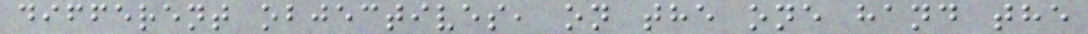different objectives, on the one hand the
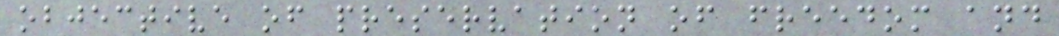objective of preservation of freedom and
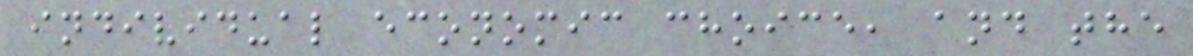individual economic choice, and the
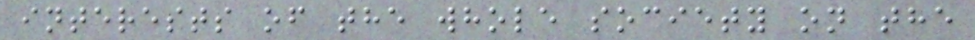interests of the whole society on the
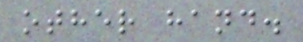other hand.
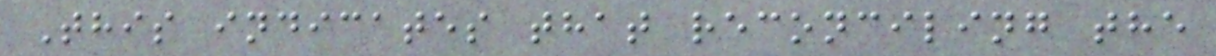This indicates that reconciling the
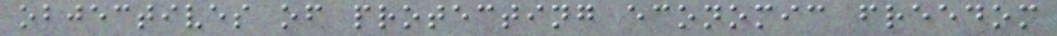objectives of protecting economic freedom
